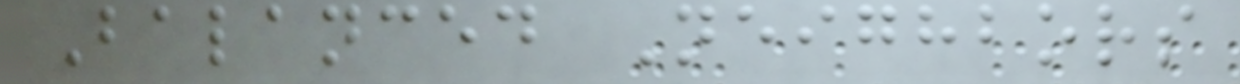Balanced Neighbors
